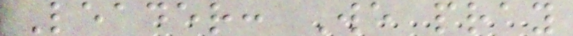Leader: We pray
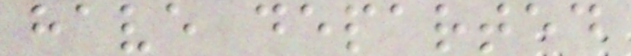have departed
